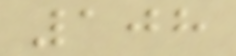108
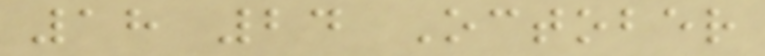18 24 October
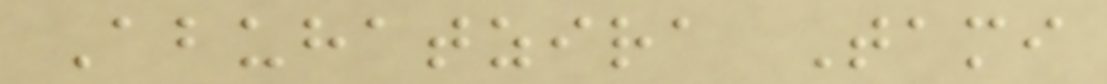Abuhatzira Tami
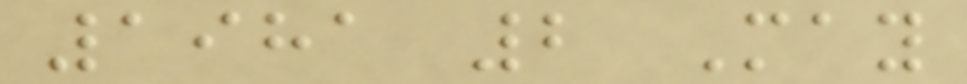1981 2 May
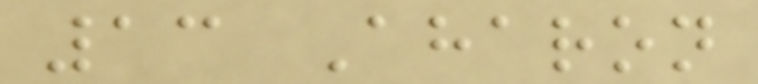13 Aharon
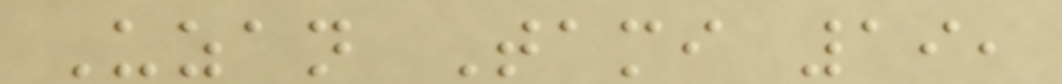Uzan Tami 19,
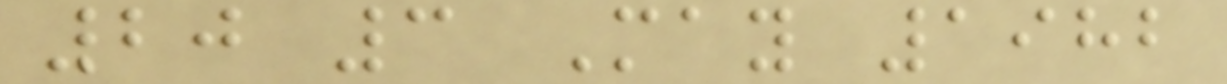20 3 May 1982
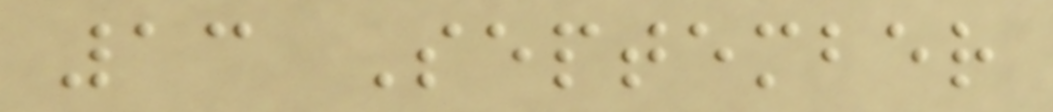13 September
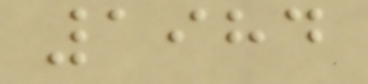1984
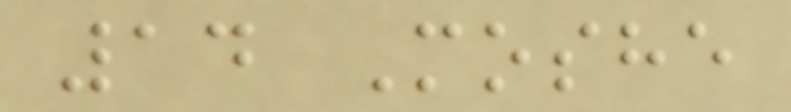14 Moshe
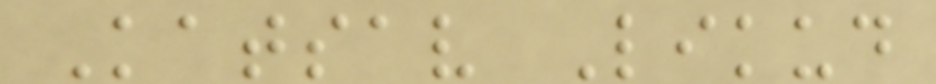Katsav Likud
